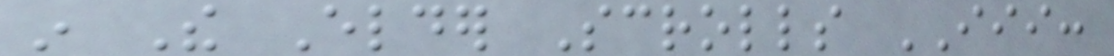in The Elder Scrolls III:
